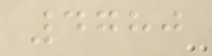4780
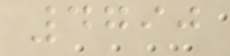4790
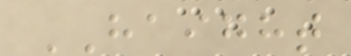HAIGHT
